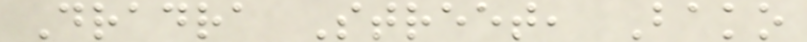Dradra Street, Bako
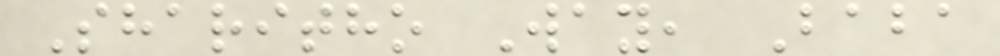Sharitho Way, Baba
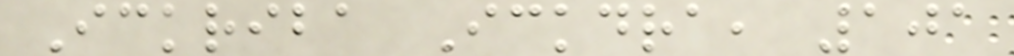Ickriba Ickdra, 101
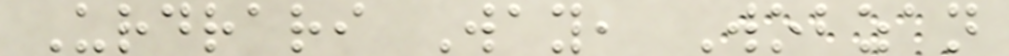Urdrari Way, Wobzan
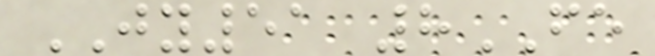JY51 8FE
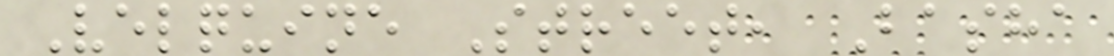Velquine Street, Basha
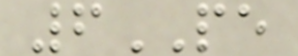6PE
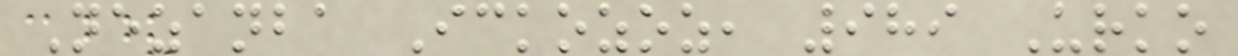Nezanba Ickozoz, 989 Urko
